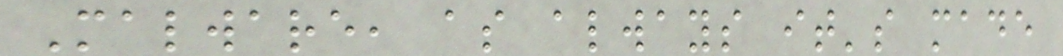Malware, as always it's made
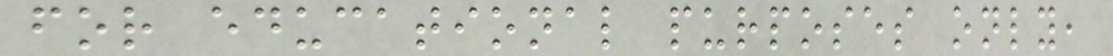for educational purposes only,
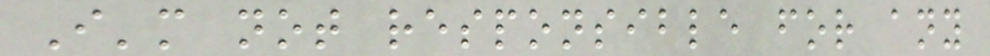I'm not responsible for any
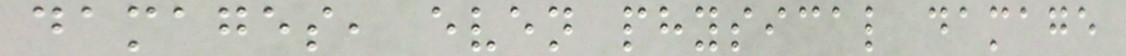damages, even physical damage
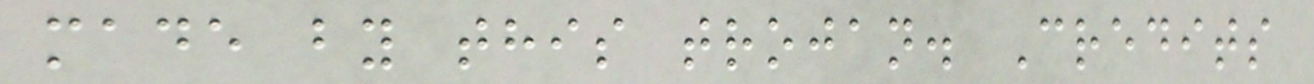made by this trojan. Credits
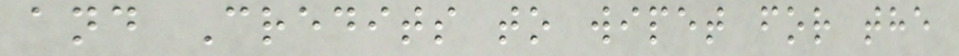and Credits to wipet for the
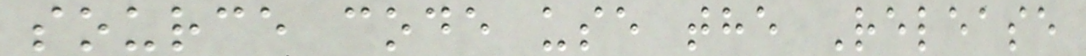source code use the Release
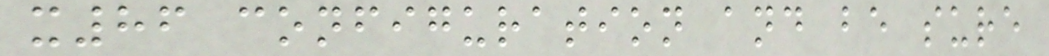x86 configuration and be sure
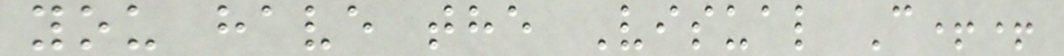you have the Visual C++
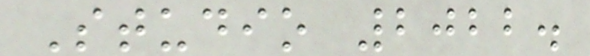Studio 2022.
